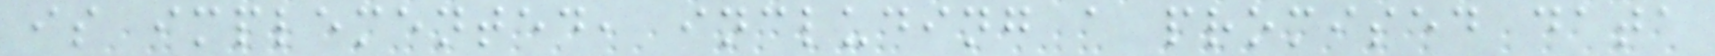is implemented, including a promised data
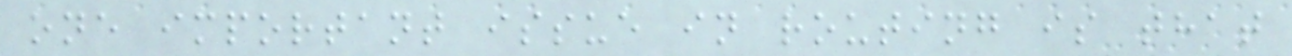one important issue in routing is that
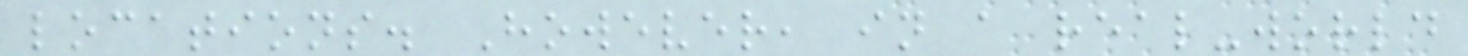locations. However, in a real-world
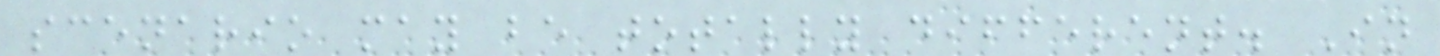scenario may be totally different. In
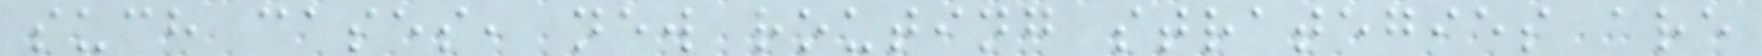such cases, new routing strategies are
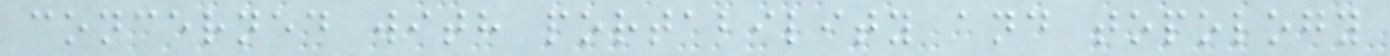concerned with portability and topology
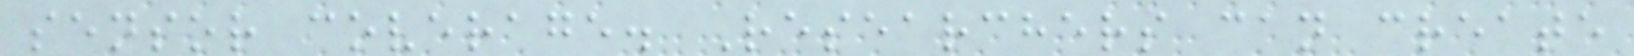sensor coverage. Researchers can create
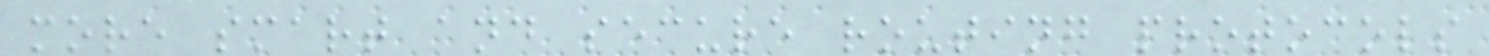more smart and secure routing protocols
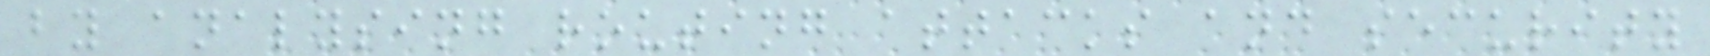by analysing routing attacks and security
